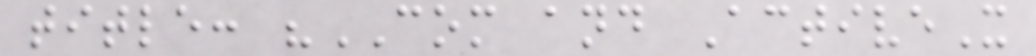title: "COM and ActiveX
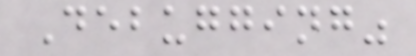Debugging"
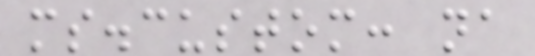ms.custom: na
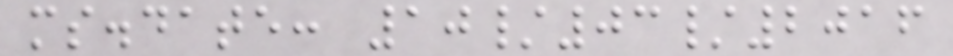ms.date: 10/03/2016
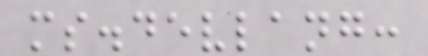ms.devlang:
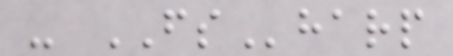- FSharp
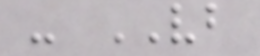- VB
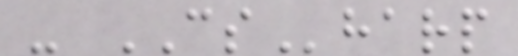- CSharp
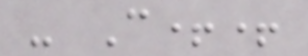- C++
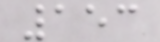153
